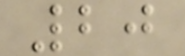20
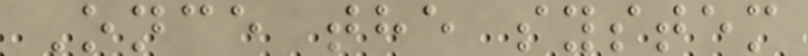Once the system
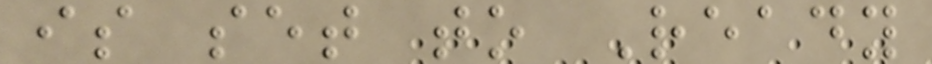is set to Ready
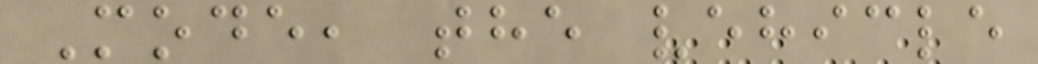Mode, the vehicle
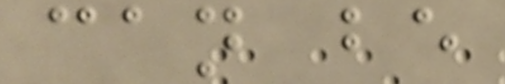can be
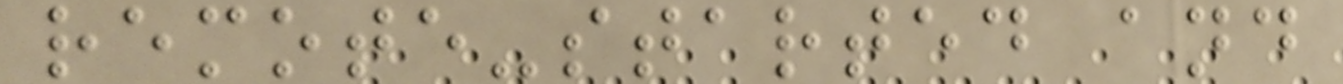remote-started and
